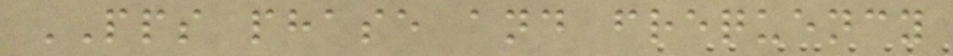PPS phase and frequency
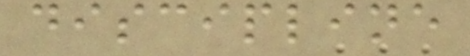discipline
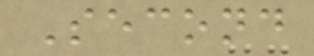Second
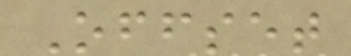Offset
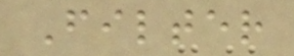Filter
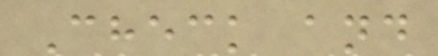Check and
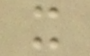x
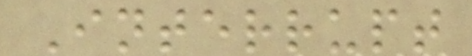Interrupt
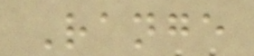Range
